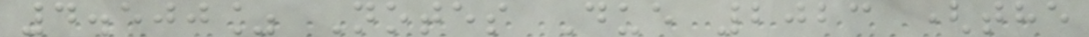4.500% Notes Due 2023 (the
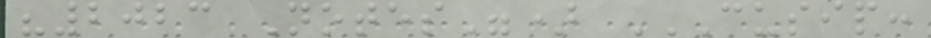"2023 Notes") CUSIP:
